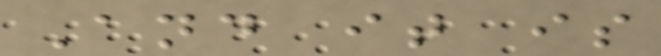And it is
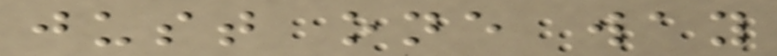just one way
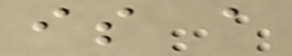is a
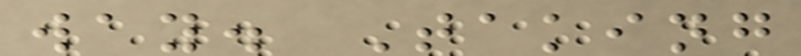way. Taking
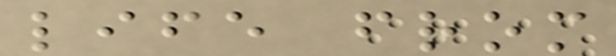life from
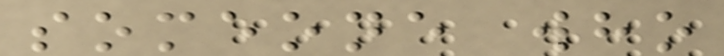someone who
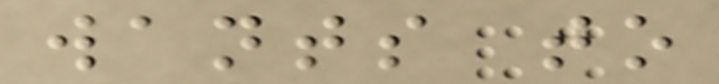wants to
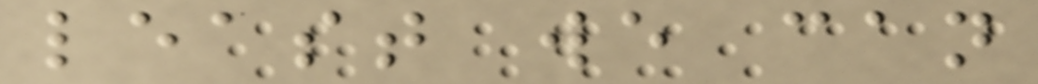least we can
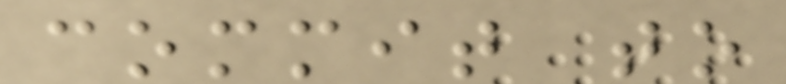commit to
